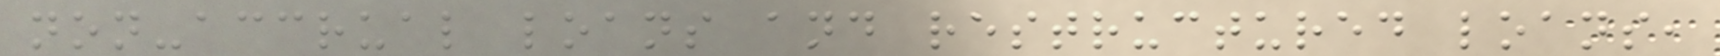non-accrual loans and restructured loans,
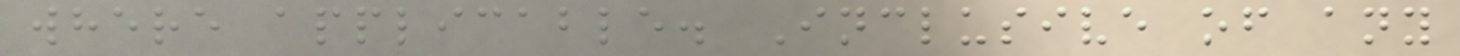where applicable. Inclusive of any
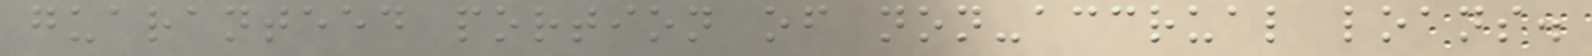guaranteed portion of non-accrual loans.
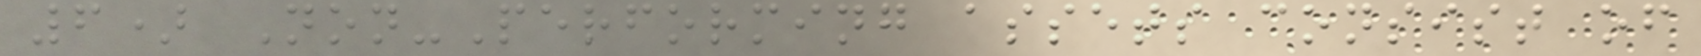6) Non-Performing assets consist of
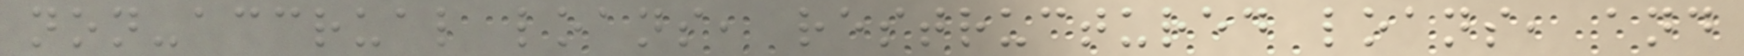non-accrual loans, restructured loans, and
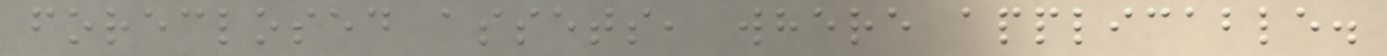foreclosed assets, where applicable.
